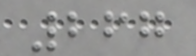267
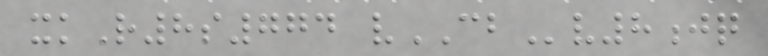xkR8s774 vCBv8jq
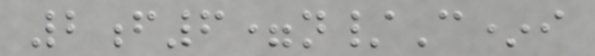2f6=n/C*i
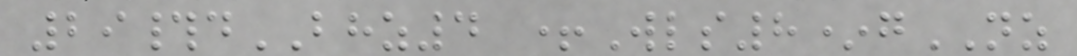29#dBHZ4 +Wls8*gNZ
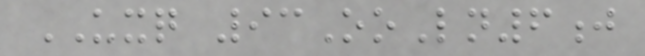UXQ 93OoLn6j
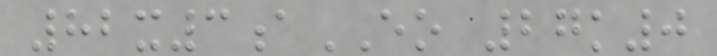82x3aEO 27k0
